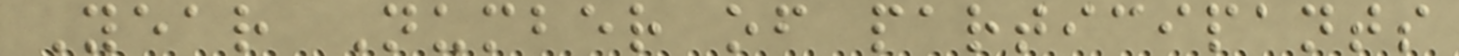Year Number of participants
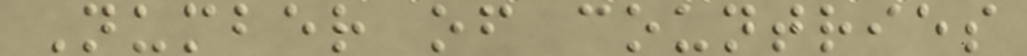Number of countries
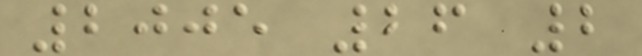2005 26 2
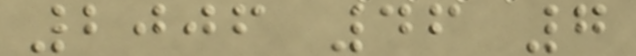2006 46 7
